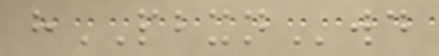hPBXNwd
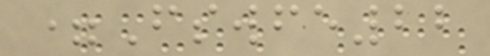=Fswfe22
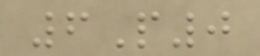6P0
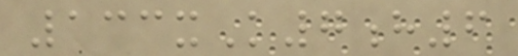133xK7h6
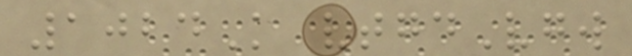1024K vtgdVgw
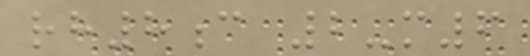rh8c 2-m6
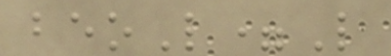beoL=L
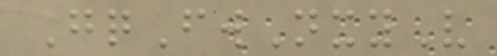GqFwNxyV
